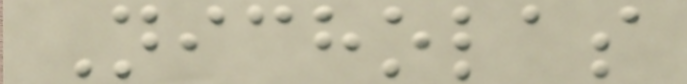Nicholas
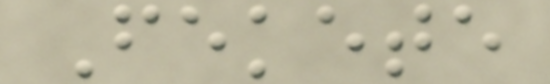Fekete
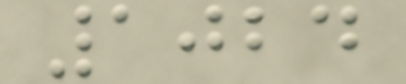1024
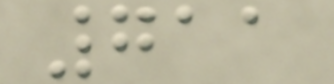711
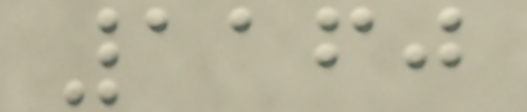1160
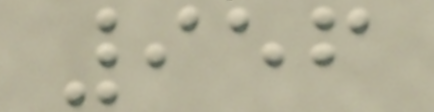956
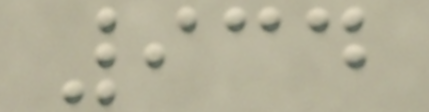934
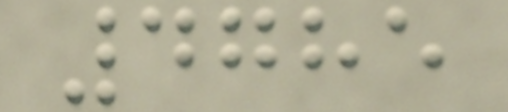4785
